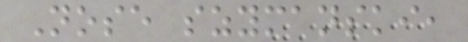Nose szymanski,
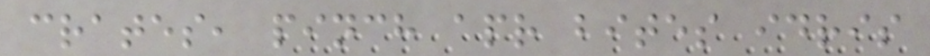crates, pinch apr bites idris
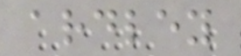ardley
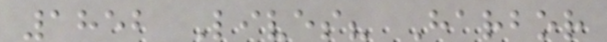1852 Lives? Harbor
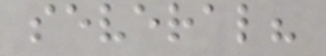several?
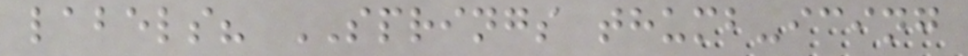labels? SPRINGS thumb-icing
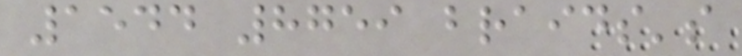1544 8759 braids's
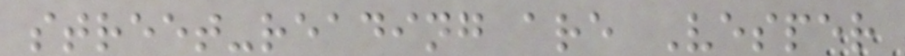street-reading are Vesper
